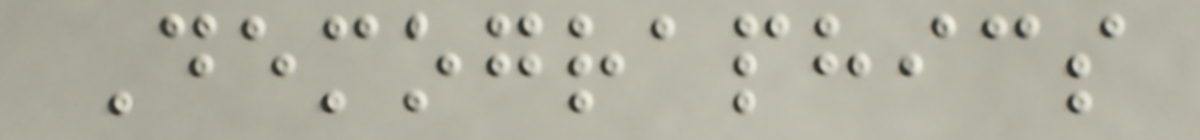Demographics
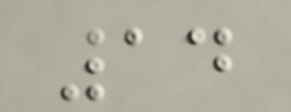14
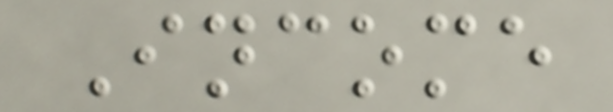Income
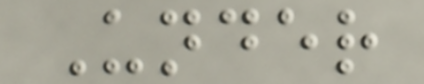Under
